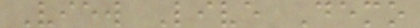View Live Demo
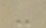-
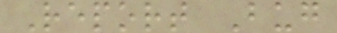Report Bug
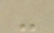-
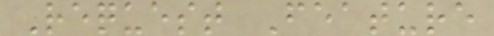Request Feature
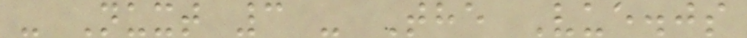- Nuxt 3 - The Vue.js
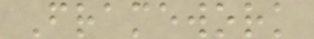Framework
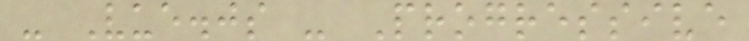- Vue.js - Progressive
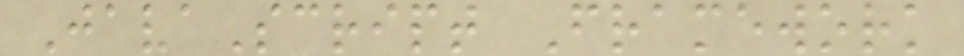JavaScript Framework
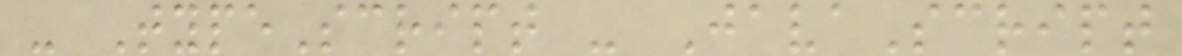- TypeScript - JavaScript
